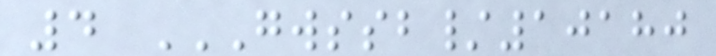4 GWSSB/10180
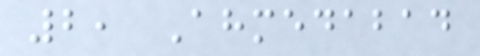2, Ahmedabad
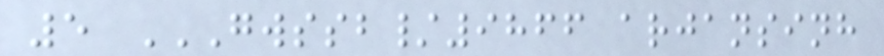5 GWSSB/9866 ARJANSINH
